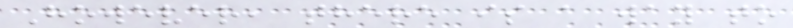However, there is a way to
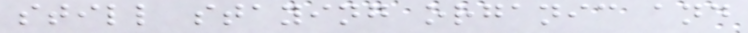still staying organic and
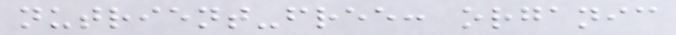nutrient-free: organic
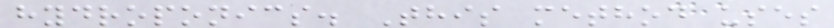hydroponics. This method uses
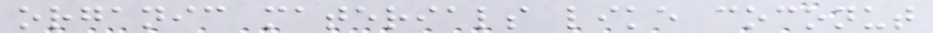organic materials like coconut
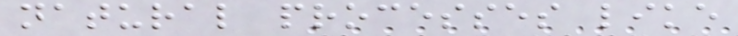natural processes like
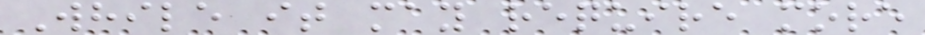While it may require more
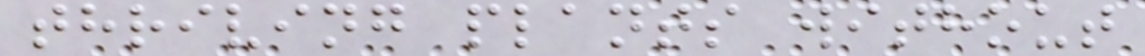thriving plants without
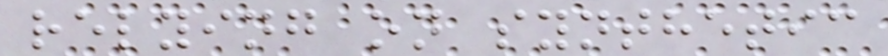relying on synthetic
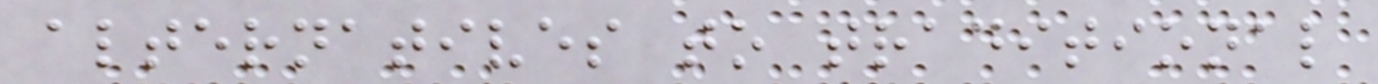alternatives to traditional
